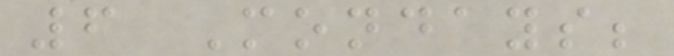6 Mondays;
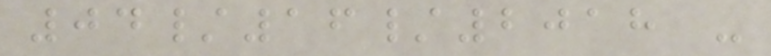04/16/2018 -
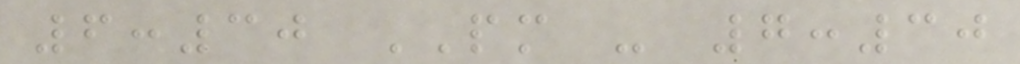6:30 PM - 7:30
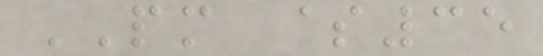PM $35
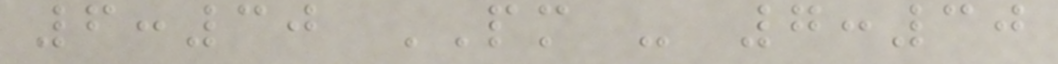6:30 PM - 7:30
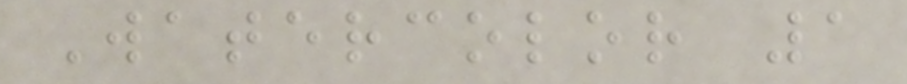Watercolor 1
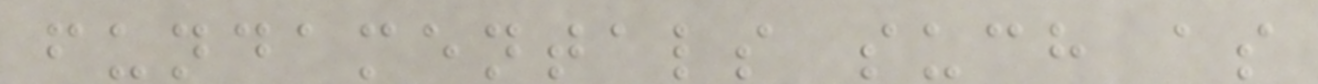fundamentals such as
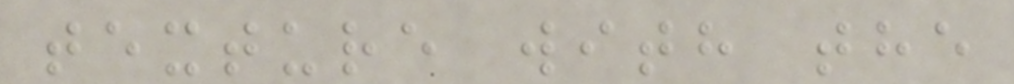texture with the
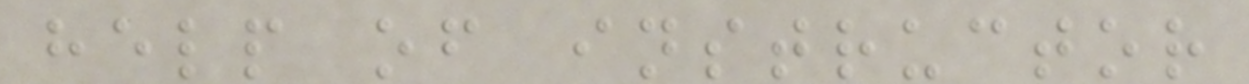help of instructor
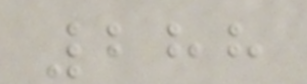288
